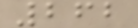262
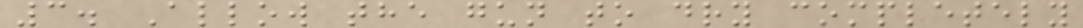3. Allow the gun to dry completely
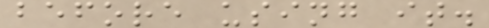before using it.
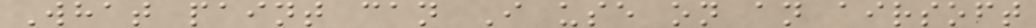What paint can I use on an airsoft
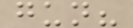gun?
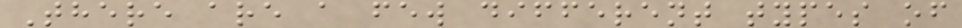There are a few different types of
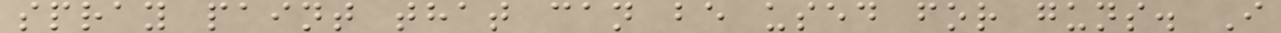spray paint that can be used for guns. I
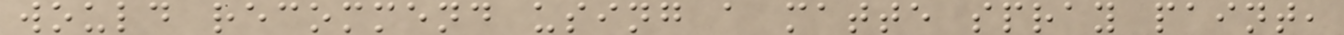would recommend using a matte spray paint,
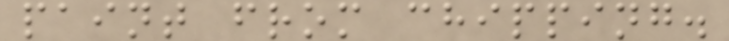paint from chipping.
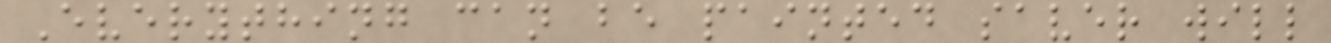Everything can be painted saver will
